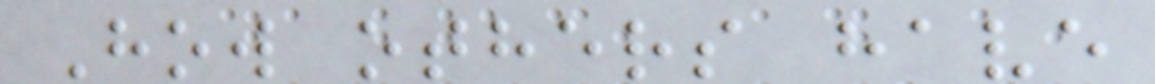How others have
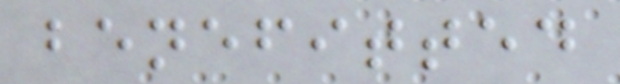benefitted
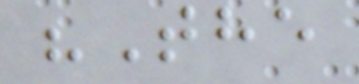"The
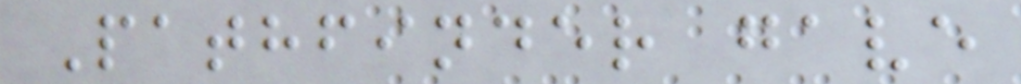Pathfinder gave
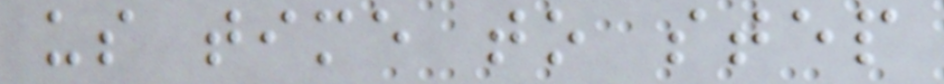us time to step
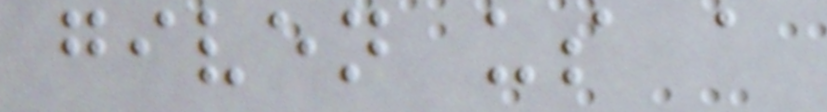given us a
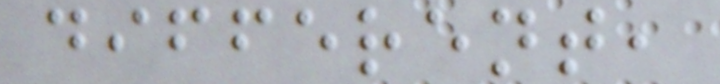different,
